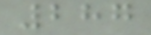287
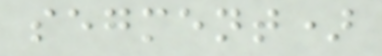segment)
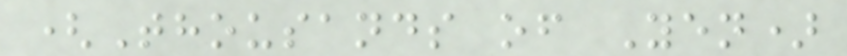(Thousands of Yen)
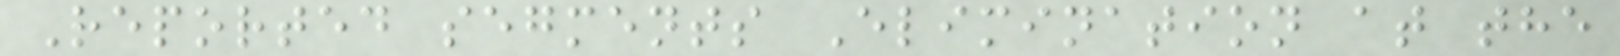Reported segments Elimination at the
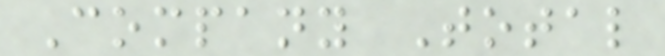Company Total
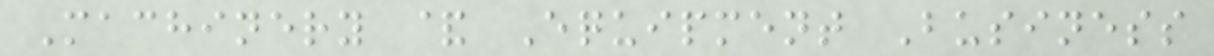Machinery & Equipment Business
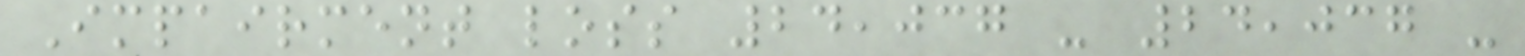Impairment loss 24,037 - 24,037 -
